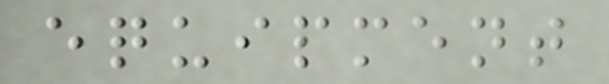equipment
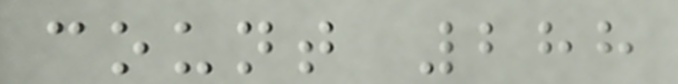count 288
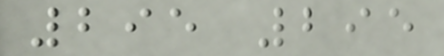295 295
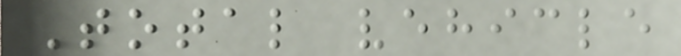Total vehicle
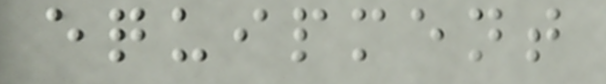equipment
